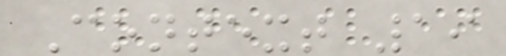Context 19
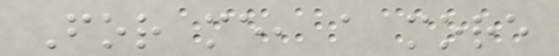For me, a more
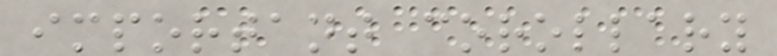important corollary
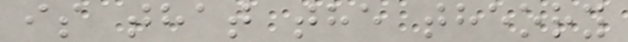is that the theory
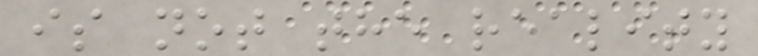is not the reality
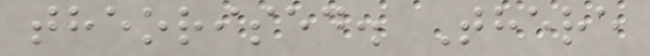theorised. There
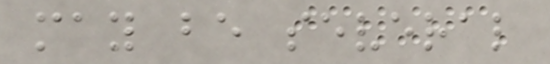may be several
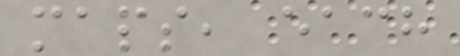maps, each
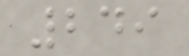249
